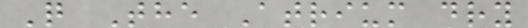Q The Atrium dry
